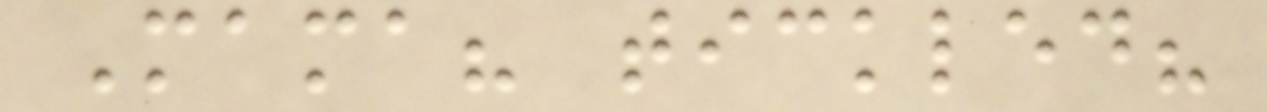Mama? tickled?
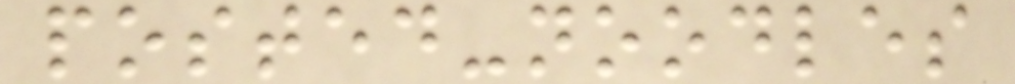posted-noodles
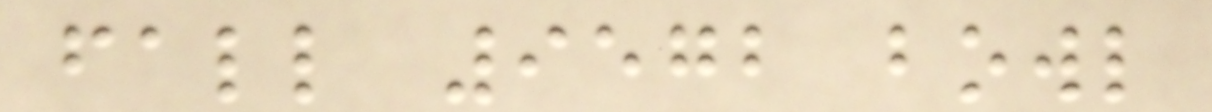fall 9572 bowl
